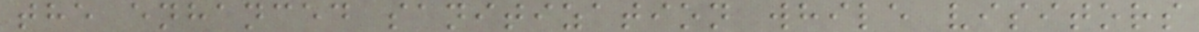the enhanced sanitization while visitors
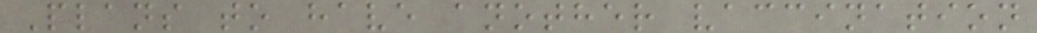Plans to have another vaccination
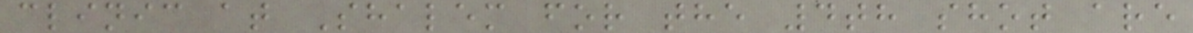clinic at Shalem for the 4th shot are
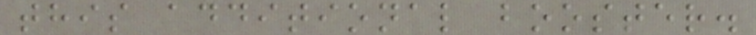this additional booster.
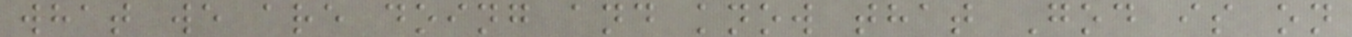what we are doing and know that God is on
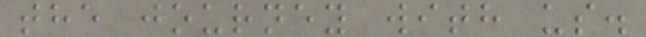the journey with us.
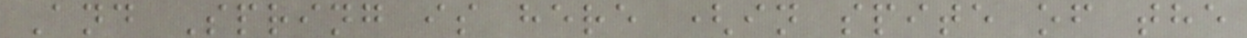And Spring is here (in spite of the
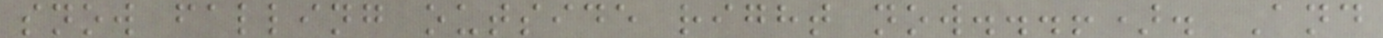snow falling outside right now...!). And
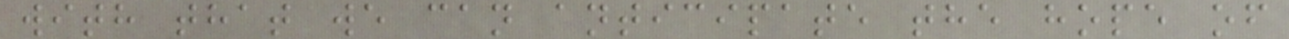with that we can anticipate the hope of
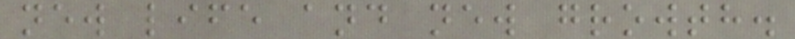new life and new growth.
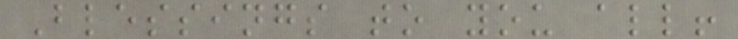Blessings to you all!
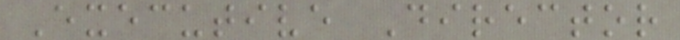Executive Director
